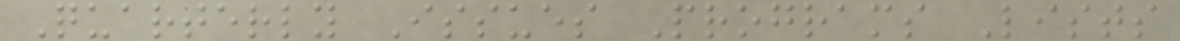Quarterly Issues Programs Lists
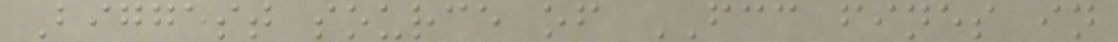Biggest source of FCC fines in
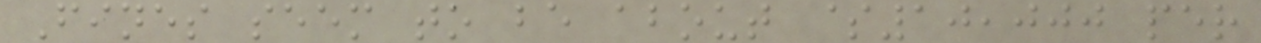Fines seem to be about $10,000 per
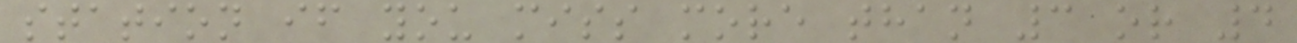station if you miss more than 3 or 4
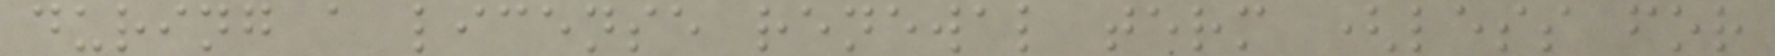during a license renewal term (less for
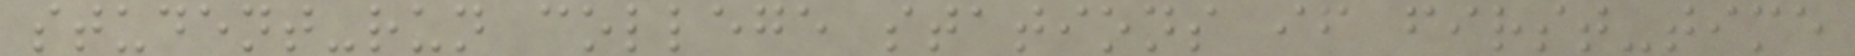student-run college stations if first-time
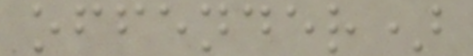offender)
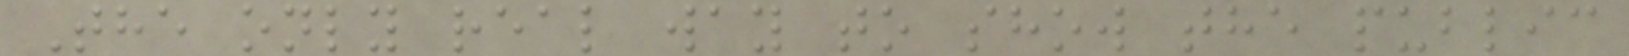The only real way to show the public
